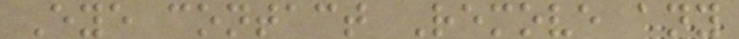Eye contact Remove any
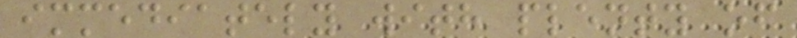immediately with plenty of
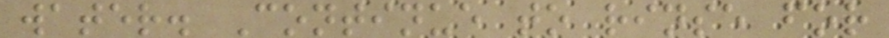water. Continue to rinse for
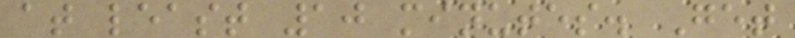at least 10 minutes. Get
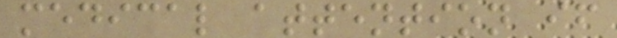medical attention if
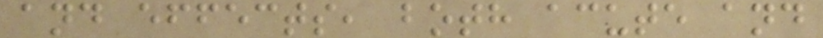and effects, both acute and
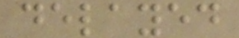delayed
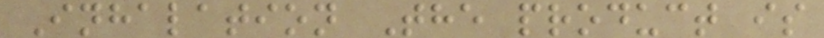Inhalation The product is
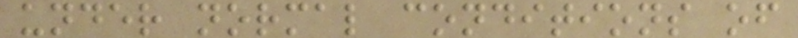under normal conditions of
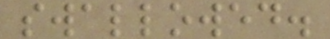swallowed.
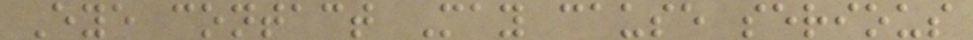Eye contact May cause serious
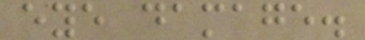eye damage.
